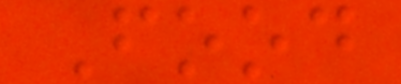Food
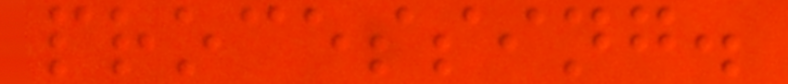processing.
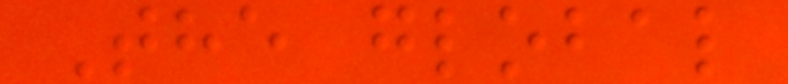The global
